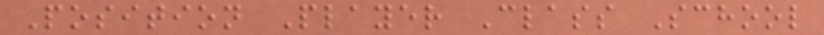Position Player Class School
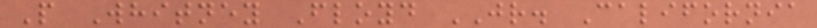P Whitney Floyd JR. California
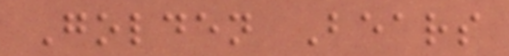Golden Bears
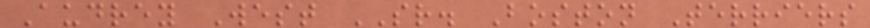Audrey West SR. Boston Terriers
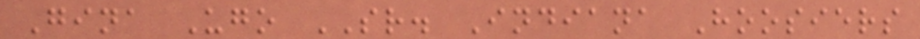Gina Ugo SR. Indiana Hoosiers
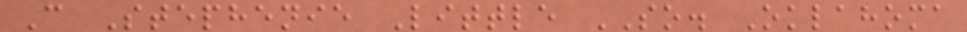C Stephenie Little SO. Oklahoma
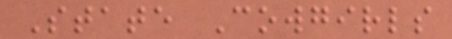State Cowgirls
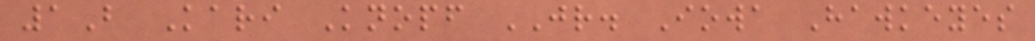1B Kari Knopf JR. Iowa Hawkeyes
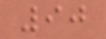90
